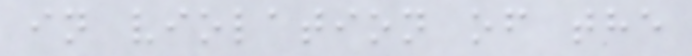in violation of the
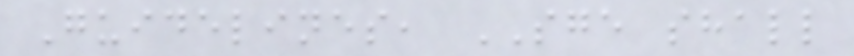Guidelines, SGE shall
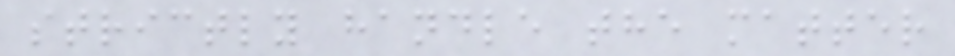strictly handle the matter
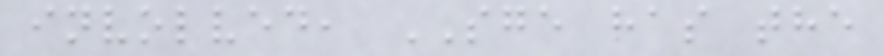involved, SGE has the
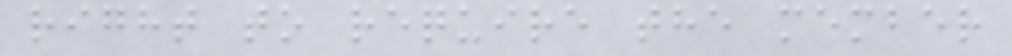right to require the member
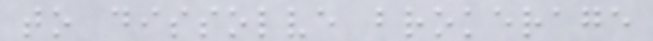to dissolve brokerage
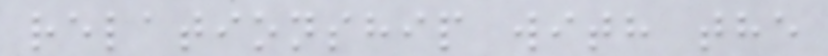relationship with the
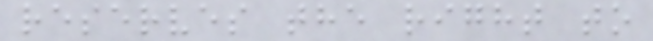reserves the right to
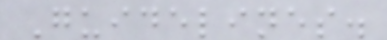Guidelines.
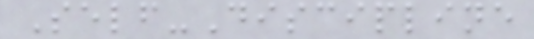Self-Discipline
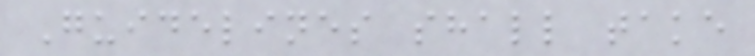Guidelines shall take
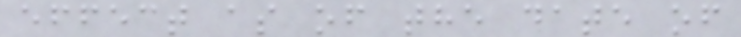effect as of the date of
